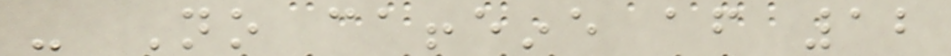- No caffeine after 12
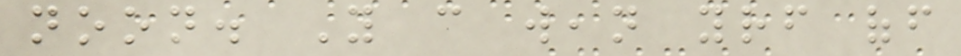noon. You can wean yourself off
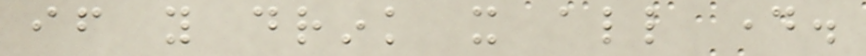if you drink it all day.
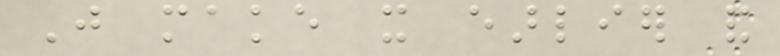Just make it earlier and
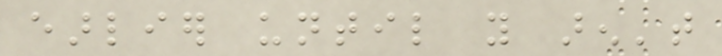earlier until you aren't
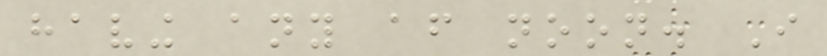having any after noon. I
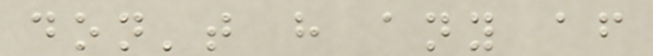don't have any after
